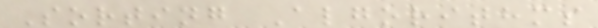Sorting Algorithms
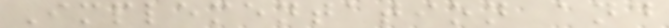Implementation and
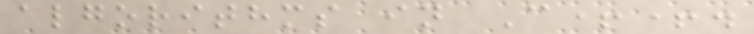algorithms in C++.
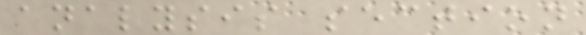analysis section
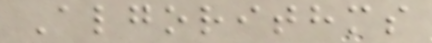Algorithms
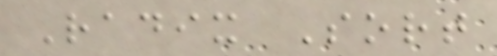Radix Sort
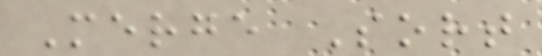Merge Sort
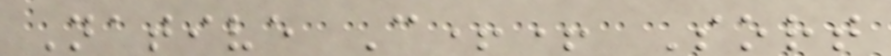Native C++ Sort
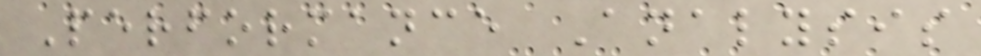Performance Analysis
